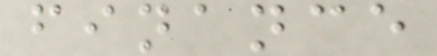finance
